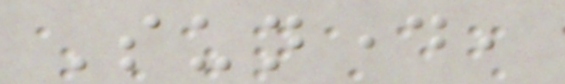Sunday,
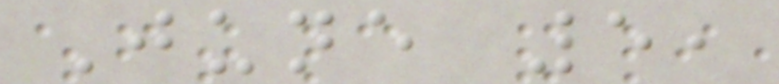June 5,
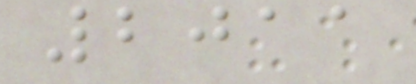2011
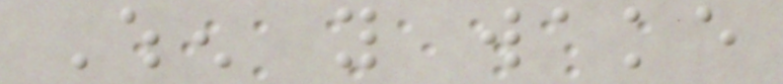When you wake
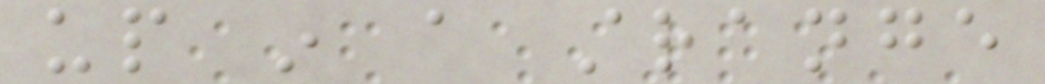up in a strange
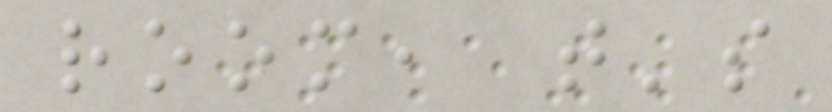room, that's
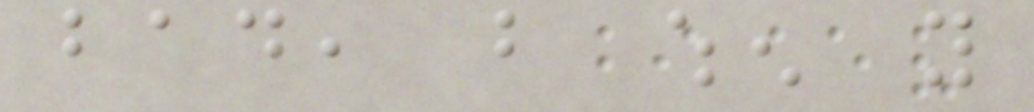bad, but when you
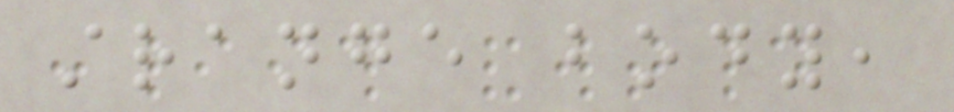strange body,
